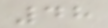48
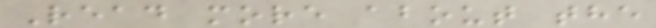Read more about the
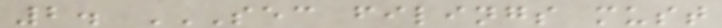2. SEC FILINGS MUST
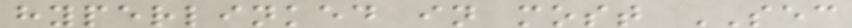hyperlinked in most SEC
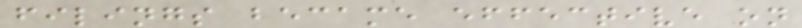filings became effective on
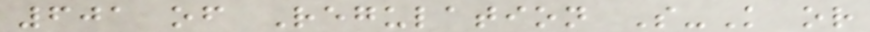601 of Regulation S-K or
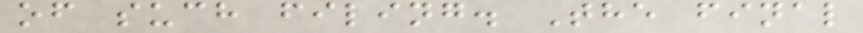of such filing. The final
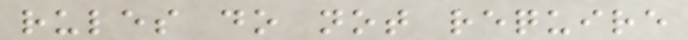rules do not require
